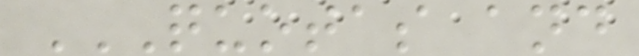QUOTAS AND
